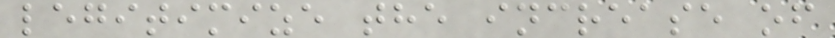legitimize the increase of
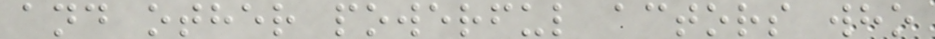and other powerful actors who
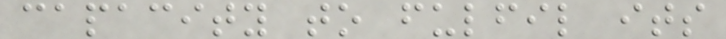capacity to fulfil its
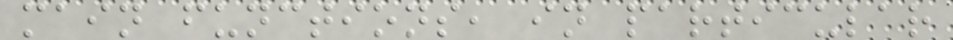main functions, in particular
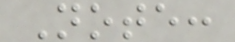Note:
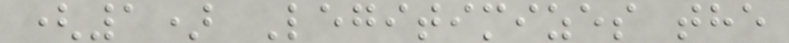(1) Legitimizes the
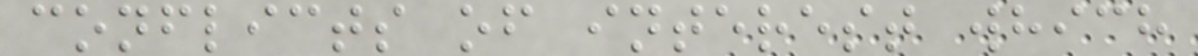conflicts of interest which
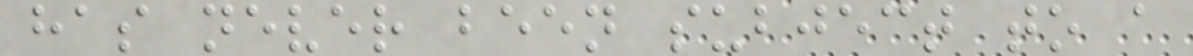has never been subject to a
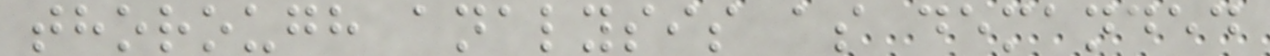thorough analysis as demanded
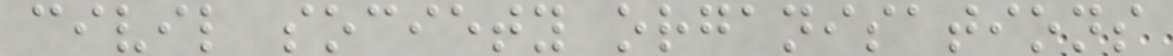civil society organisations
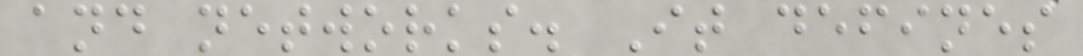and networks. It defines
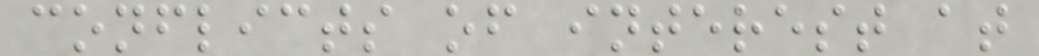conflicts of interest at
